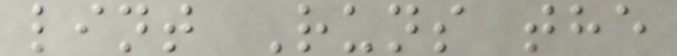lint Runs the
